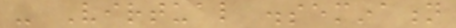- Virtual dissemination
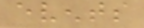events
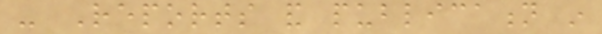- Reports and publication in
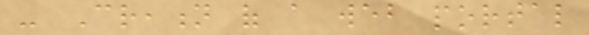- Creation of a web portal
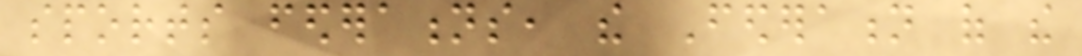sports federations, the Federation of the
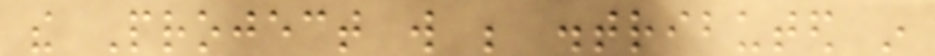the Project will be distributed in
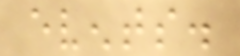events.
